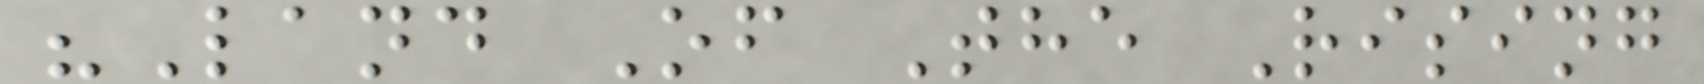"Land Of The Rising
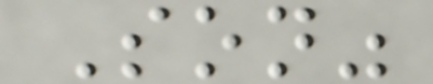Son"
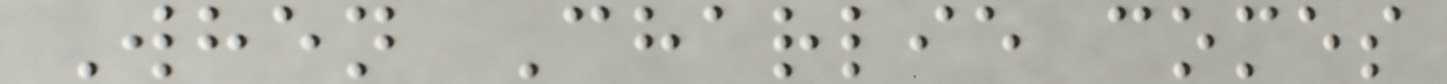When Charlie comes
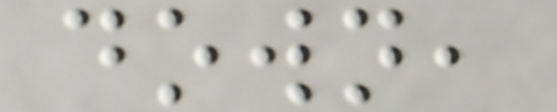down,
